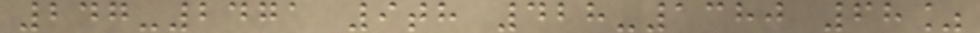247-2471 9th 428-1380 68%
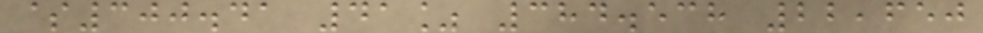$300.41 41% 384.538 22,650
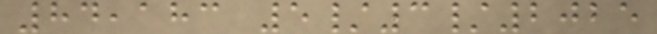84,183 5/3/2025
